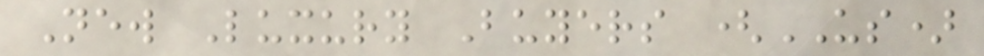New Luxury Buyers (US)
